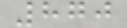870
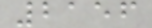2156
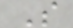S
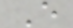E
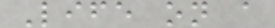Life on a
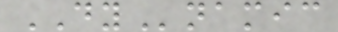DYnamic
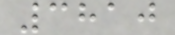3810
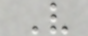V
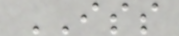ISS
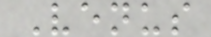Venus
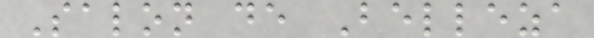Salon de Belleza
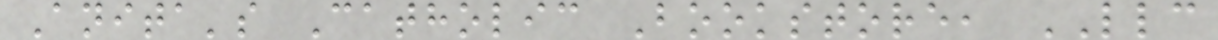Anita's Catholic Bookstore, LLC
